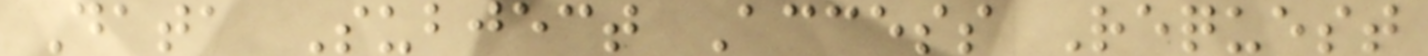Data Subject Access Request
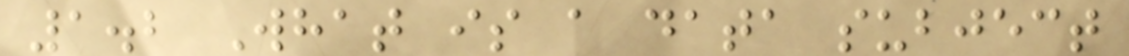1.2 What is a data subject
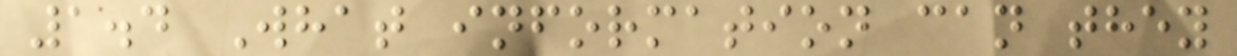1.4 What information can they
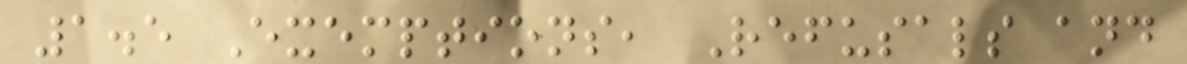1.5 Exemptions, Refusals and
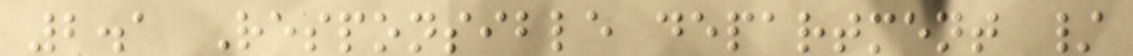2.1 Responsible department /
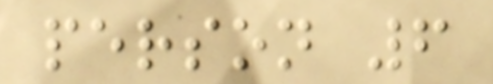person 6
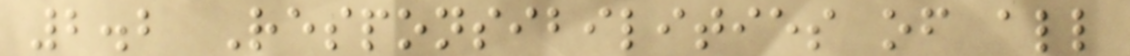2.2 Responsibilities of all
